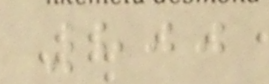800
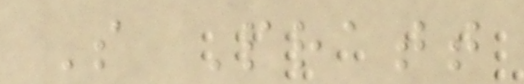S Pratt
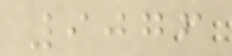9076
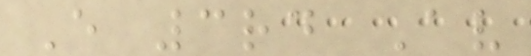E 3rd Av
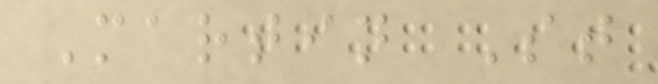Martin St
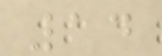14
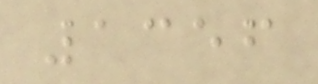1356
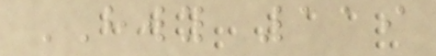HWY 119
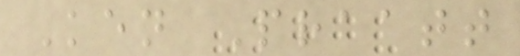Ken Praatt
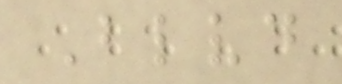Blvd
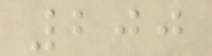200
